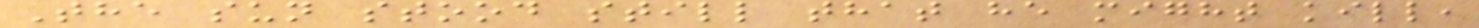The sun stood still that he might kill,
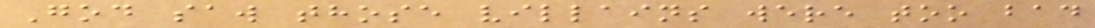God saw those villains were too bad
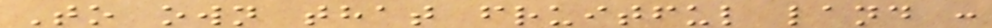To own that fruitful land :
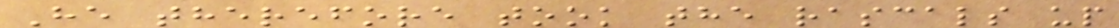He therefore took the rascals up
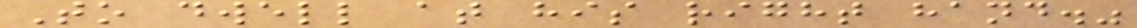To dwell at his right hand."
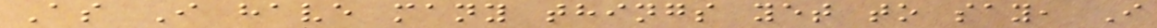As I have many things yet to say, I
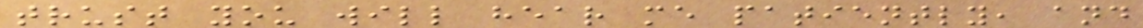trust you will hear me patiently, and
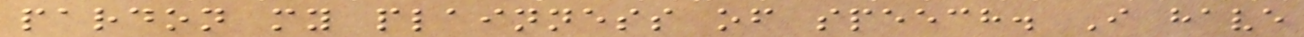pardon my plainness of speech. I have
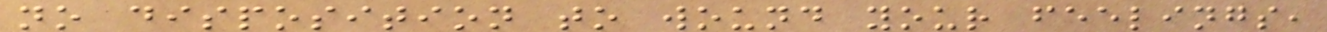no disposition to wound your feelings,
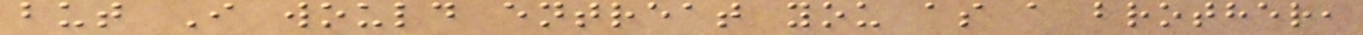but I would entreat you as a brother,
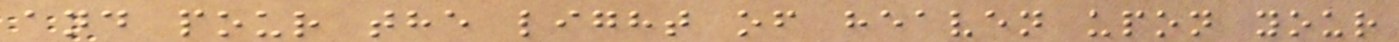and pour the light of heaven upon your
